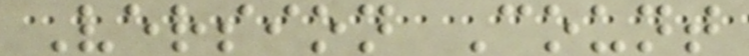Version Count
